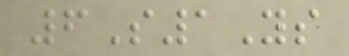6S1Ys
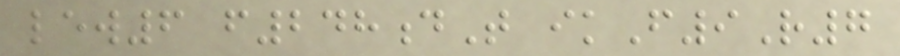lew6 f248dT ikF9R7
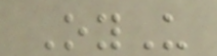OyU
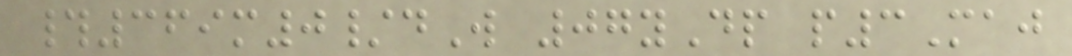#369m0/dW 07yDp p3Maj
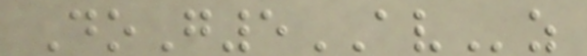DoG5AVz
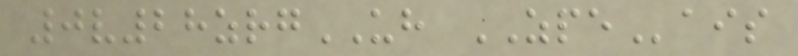0v28zrgUH ZPEais
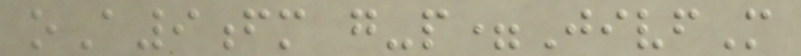oA9fm g-p=JivfM
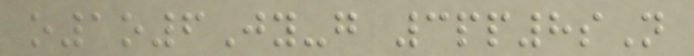o1o6Jy-g 3pp8sN
